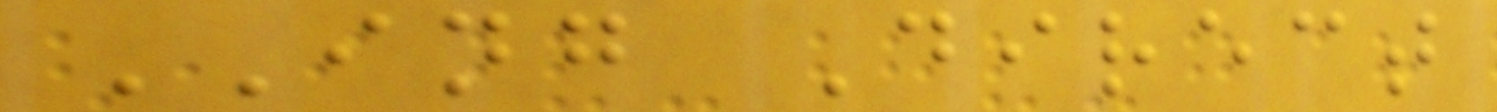ING Direct
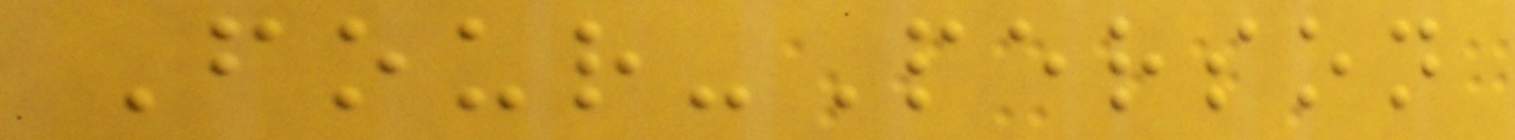Four-Person
